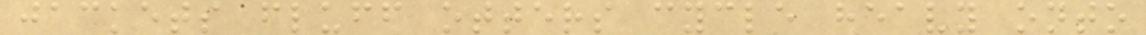jackets fluff otters cycle heavy onto
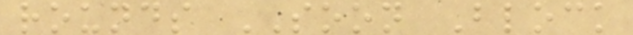rounds SOON Block
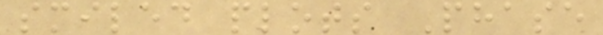smiled plots Phase
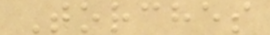Torches
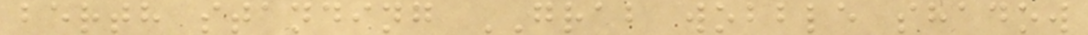berth standing GRAB wobble shadow
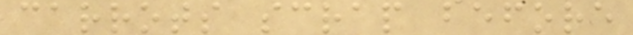carrots scrap before
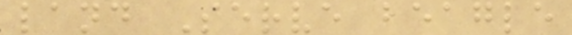land Serve beagle
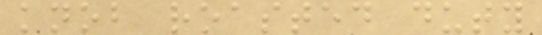knob roasted duty
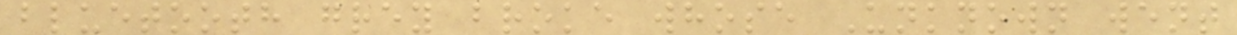bluetooth grey broke whose Unknown went
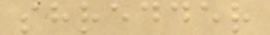shredder
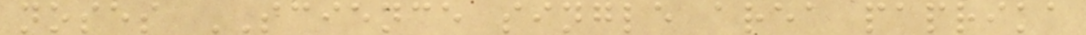noses SCIENCE single area paprika
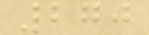270
